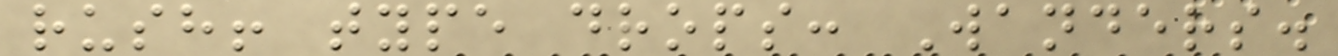rush! type drops: Wanders.
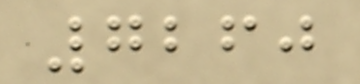7260
